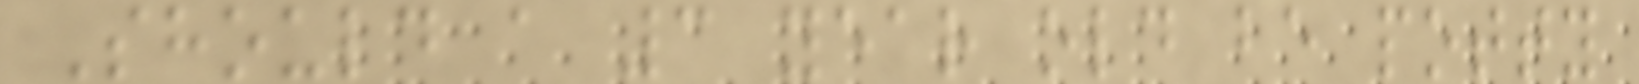Should a 3 year old be potty
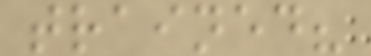trained?
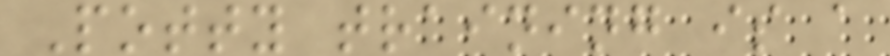Potty training is a
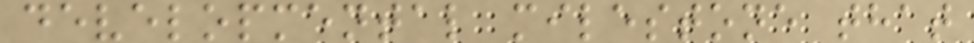developmental milestone that
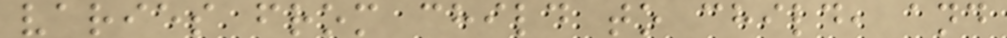varies from child to child, and
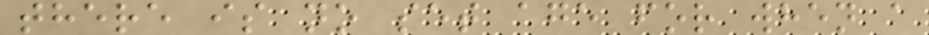there is no set age for when a
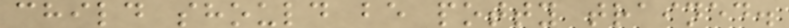child should be potty trained.
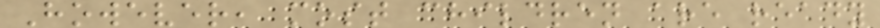However, most children are ready
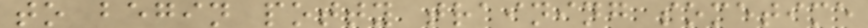to begin potty training sometime
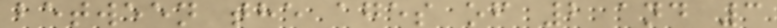between the ages of 2 and 3
